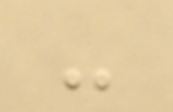-
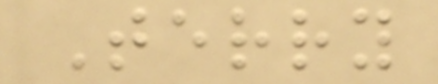Terry
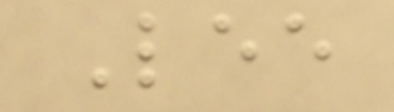Lee
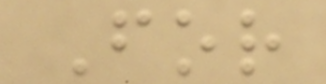For
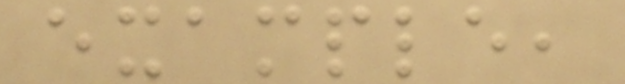example,
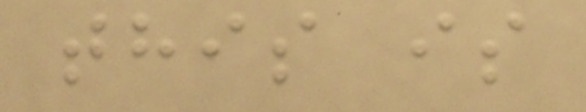this is
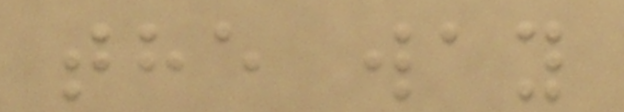the way
